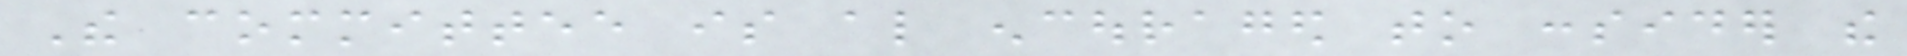The committee is also encouraged to consider the
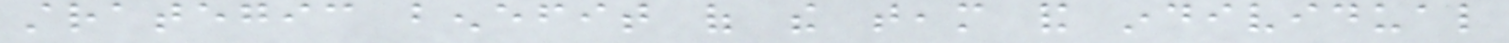strategic benefit of the team and individual
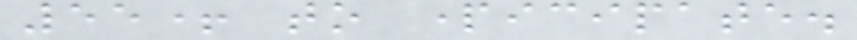55+ to participate.
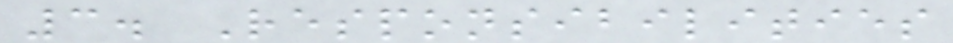3. Responsibilities
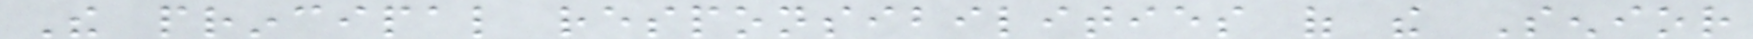The principal responsibilities of the Senior
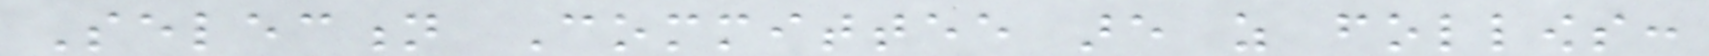Selection Committee are as follows:
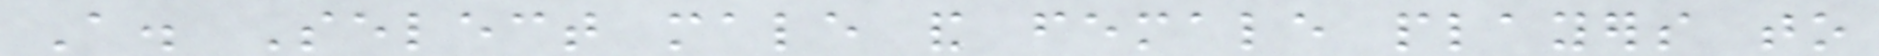A. Select male and female players to
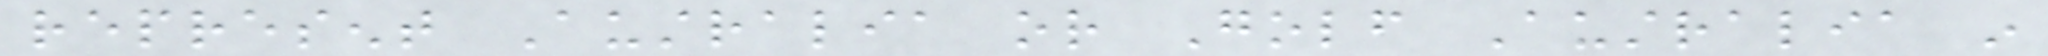represent Australia or Golf Australia in
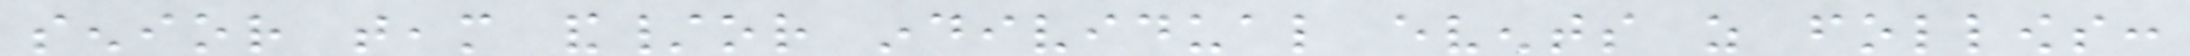senior team and/or individual events as follows:
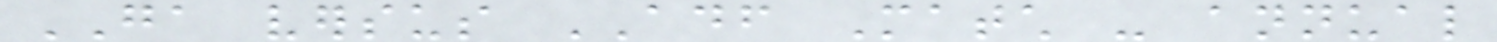GA versus ADF Match - annual
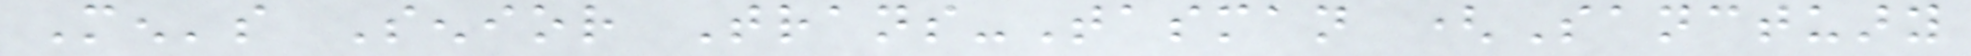Men's Senior Trans-Tasman (Sanctuary
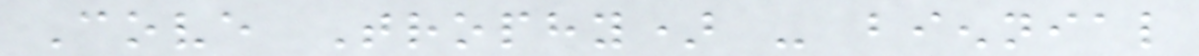Cove Trophy) - biennial
